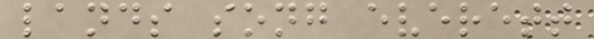lands song everett
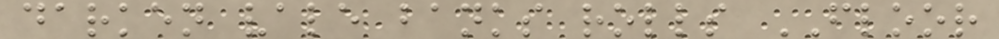darken vale banks rolls FLOOR
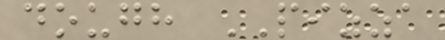dough PIZZA
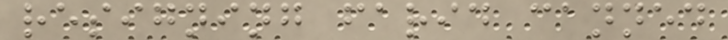resigning farid canned
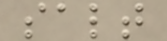salt
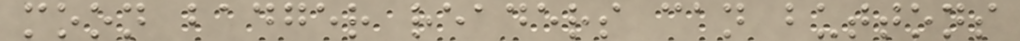moon badger readers can buttons
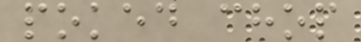poked chop
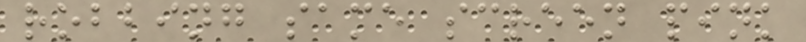robbing same screen pink
